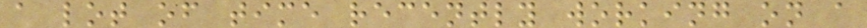a lot of time recently working on a
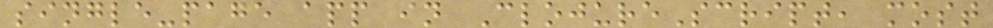single-page app in ClojureScript, most
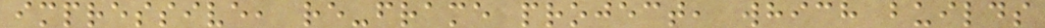impressive, re-frame project, which builds
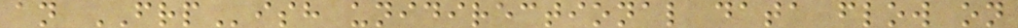an FRPish unidirectional data flow on
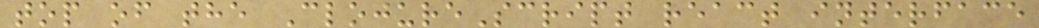top of the ClojureScript react interface
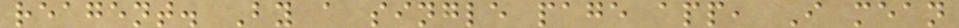reagent. By a single page app, I mean
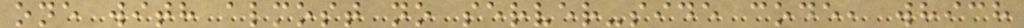one with almost no server-side code, which
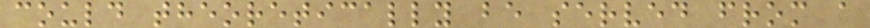could theoretically be served from a
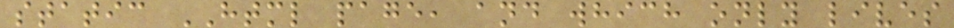static HTML page, and which only lives
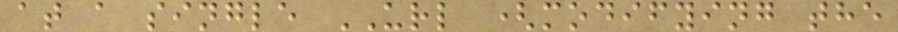at a single URL (modifying the
